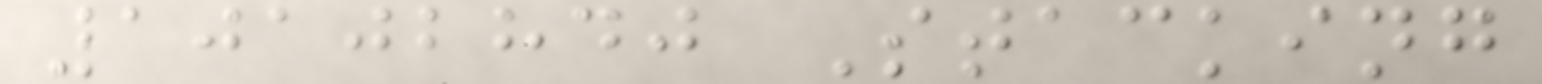10102840 Stacking
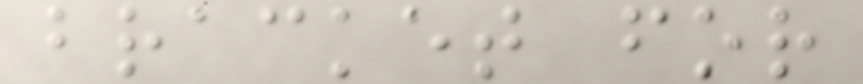bracket for
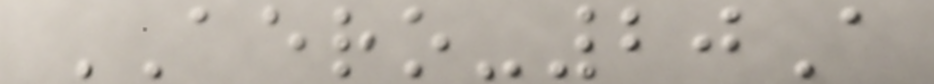AERO-20A
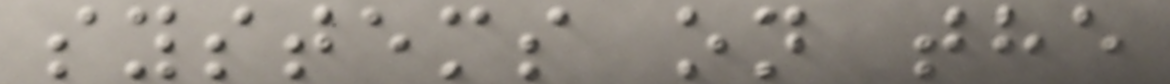systems on the
